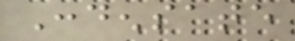Condensate
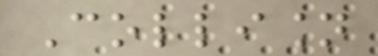Collision
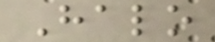Halo
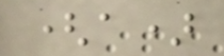(a)
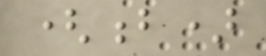(b)
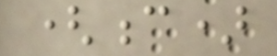(c)
